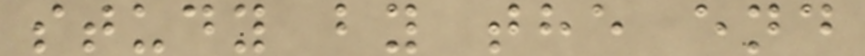study by the end
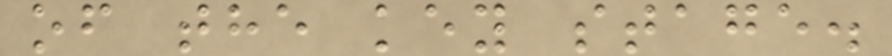of the key stage.
